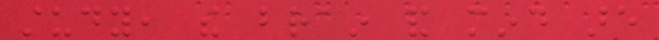study, the brain and mind are
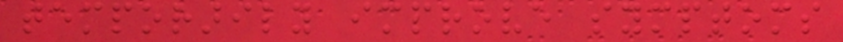temporarily improve symptoms
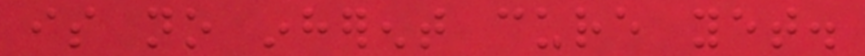is no inherent cure yet.
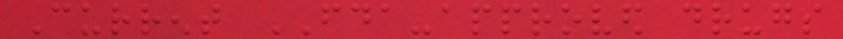Current FDA-approved drugs
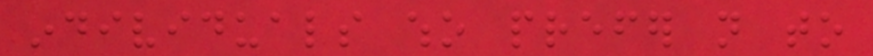individuals who prefer not to
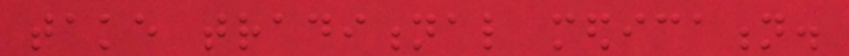take traditional medication.
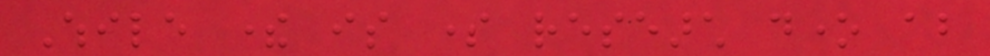While there is some research done about
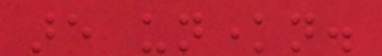are unknown.
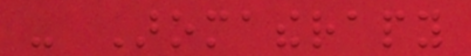- Aromatherapy
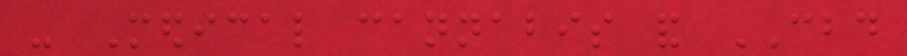- Medical cannabis and CBD
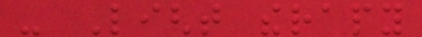- Light therapy
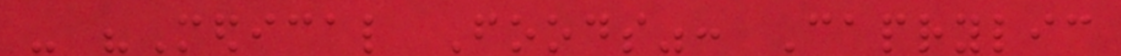- "Medical Foods": Caprylic
